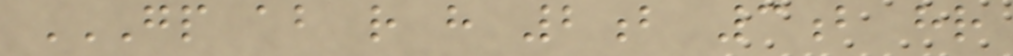GP AB R H 2B 3B HR
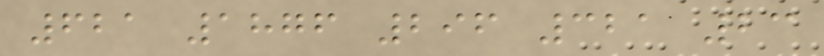621 1876 296 321 23
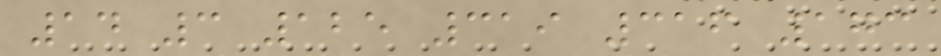14 3 125 319 316 173
